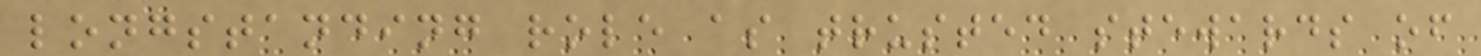longstanding role as trusted stewards of
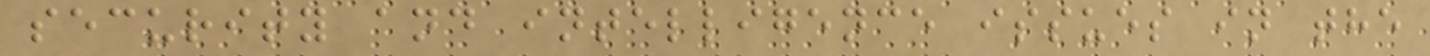security and intelligence issues in the
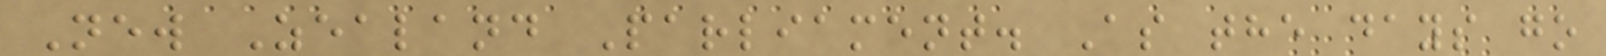New Zealand Parliament. As the days go
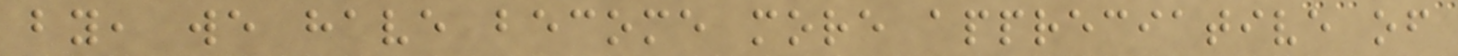by, we have become more appreciative of
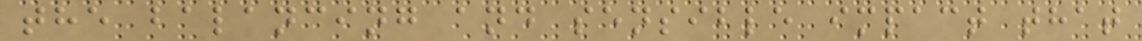the balancing and sensible impact that
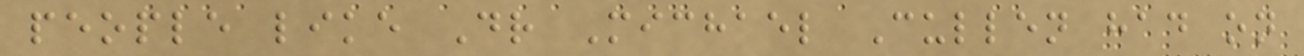people like Dr Michael Cullen had on
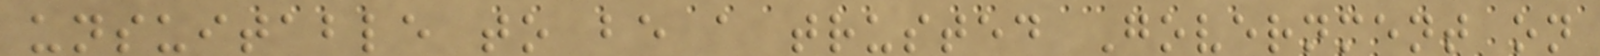unsuitable to be a trusted Government on
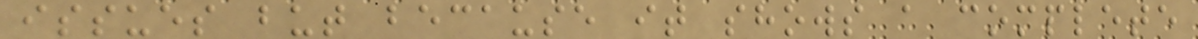issues but because it shows a complete
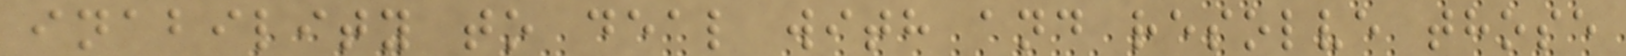inability to deal with and resolve those
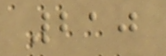210
